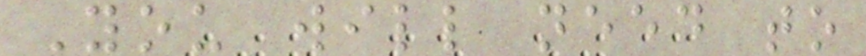You will need to
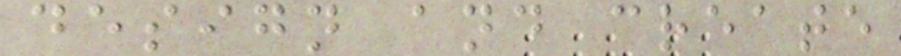design and create
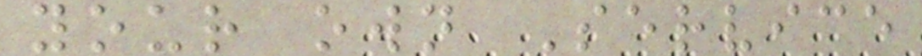your own Service
